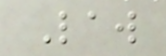Law
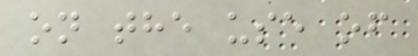on the use of
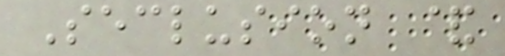Seclusion &
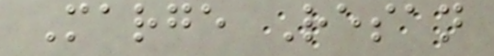Marge Resan
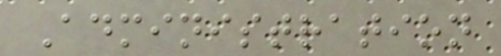Administration
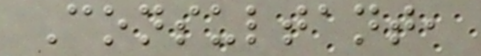Consultant,
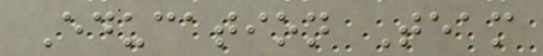Education Team
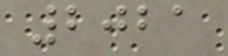2021
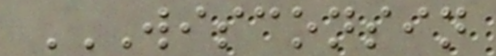WISCONSIN
